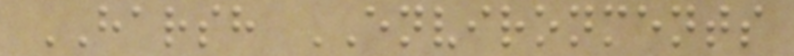HARSH ENVIRONMENTS
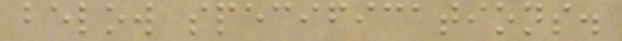below specifications.
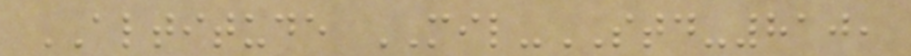ALTITUDE MIL-STD-810,
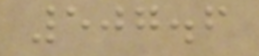507.6
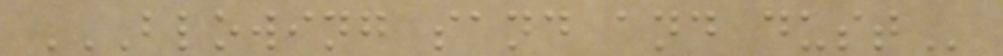BLOWING SAND AND DUST
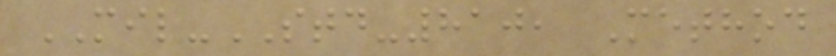MIL-STD-810, Method
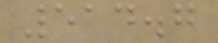514.7
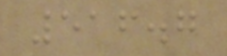516.7
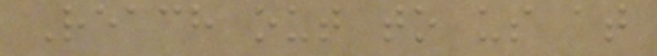Reach out to us at
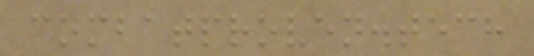combatproven.tech
